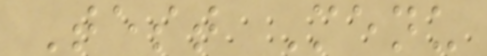Test Menu
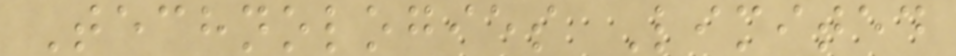Technologies Limited
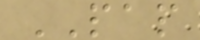PAP
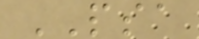PSA
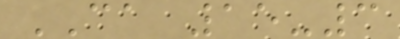CA 15-3
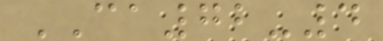CA72-4
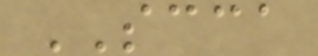SCCA
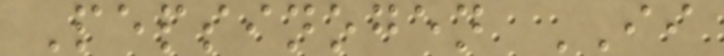Pepsinogen II
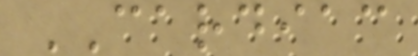CARDIAC
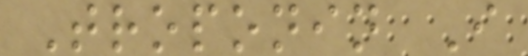Troponin I
